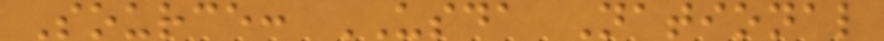Source: USDA National
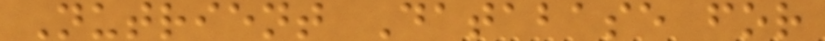Nutrient Database for
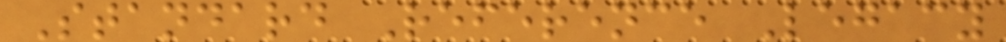Standard Reference Legacy
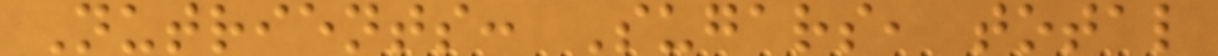Nutrients: Sugars, total
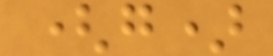(g)
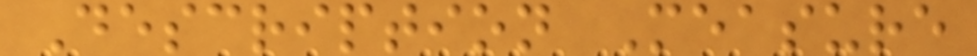Description Measure
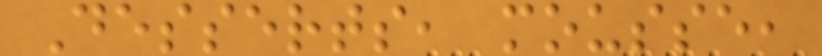Desserts, mousse,
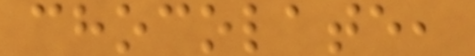chocolate,
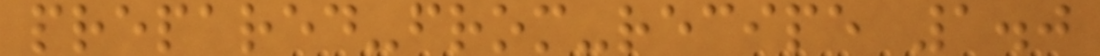prepared-from-recipe 1.0
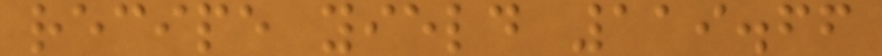recipe yield 119.66
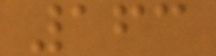163
